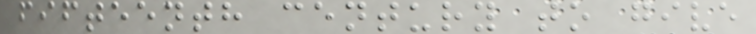fifteenth century to give
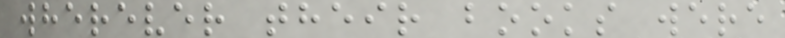wherever their books were
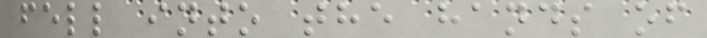fell into the hands of
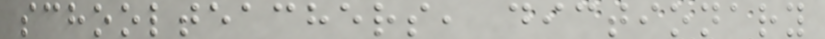schoolteachers, dictionary
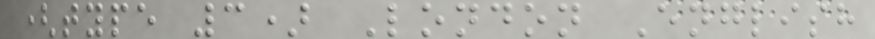(type 3) London English
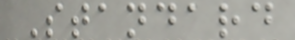Standard
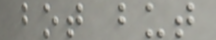bot but
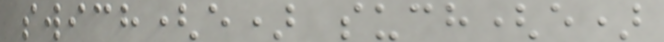swich(e) such(e)
